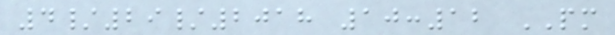4/29/2018 10:12 PM
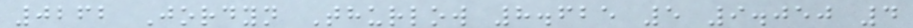0262 Jordyn Thurlow 8.625 5 9.050 4
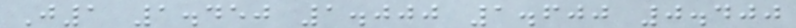J1 1.450 1.000 1.600 0.400
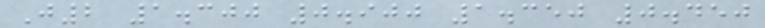J2 1.300 0.900 1.350 0.450
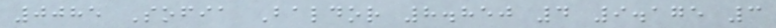0085 Sofia Baldor 8.850 4 9.175 3
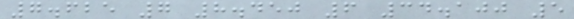7.625 7 8.450 6 34.100 5
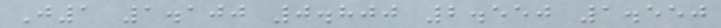J1 1.100 0.800 2.550 1.550
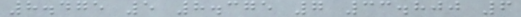8.475 5 8.375 7 33.800 6
